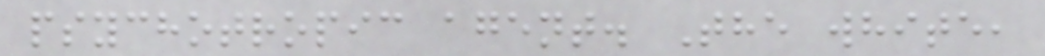psychotropic agent. The white,
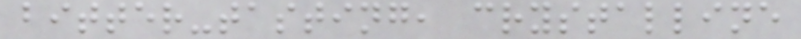bitter-tasting, crystalline
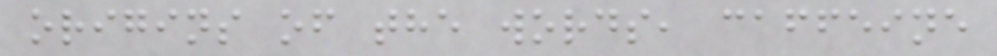origins of the words, caffeine
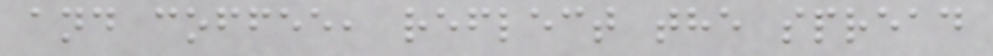and coffee, reflect the spread
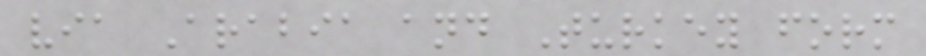via Arabia and Turkey form
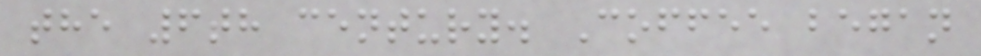the 6th century. Coffee began
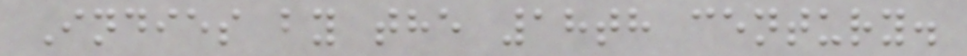Indies by the 18th century.
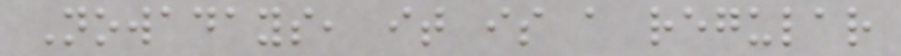Nowadays, it is a regular
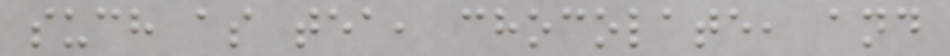such as tea, chocolate, and
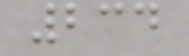234
